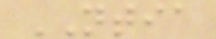NTIA
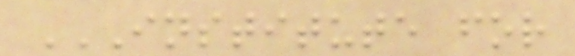INSTITUTE FOR
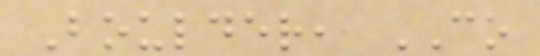Boulder, CO
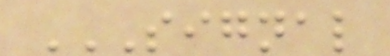SIGNAL
